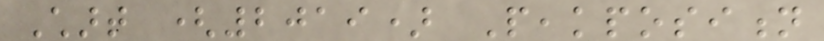Chart (2019) Peakposition
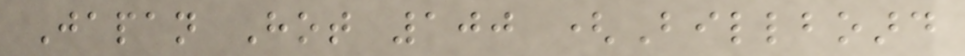Japan Hot 100 (Billboard
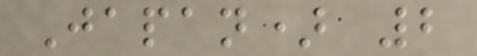Japan) 2
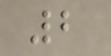2
